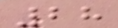28
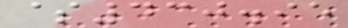$430.95
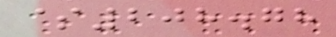$208.78
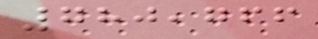780,766
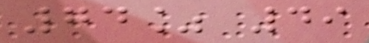74% 49
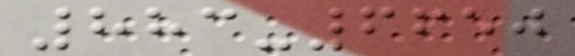883-6650
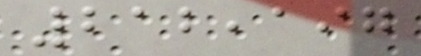212,197
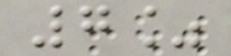7%
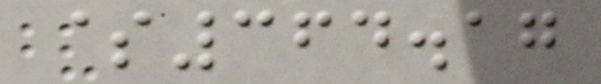$364.17
